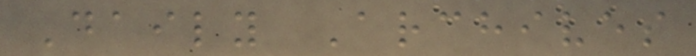Daily Archives
